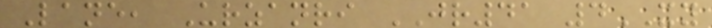Lane, Urzanri JR41 4XY
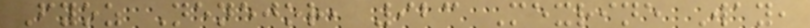Fyoz Nenejor, 923 Mexrine Way,
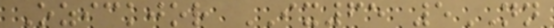Ozickjor IX65 5NN
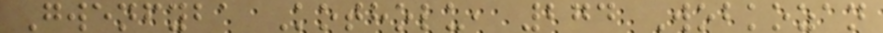Gwenfyba Kotholu, 274 Wobkozan
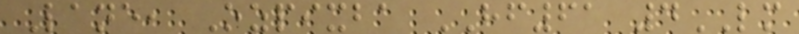Lane, Ozpixba HF61 4LM
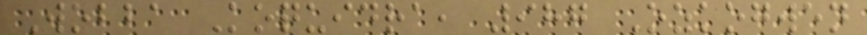Wobba Koquidra, 987 Ozkogwen
